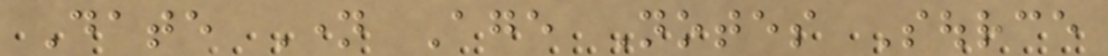Date Name Age Notes Source
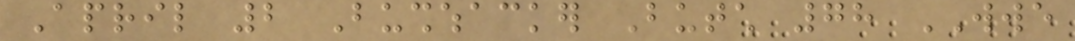April 2 Bushwhacker Butch 78 WWE
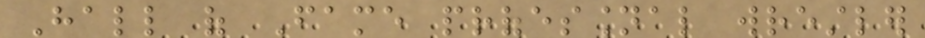Hall of Fame professional wrestler
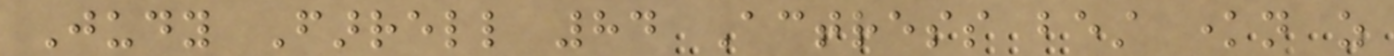Judy Farrell 84 Actress best known as
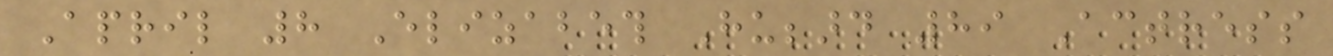April 8 Elizabeth Hubbard 89 Actress
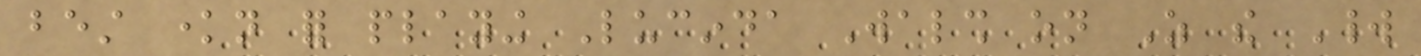best known for playing Lucinda Walsh on As the World
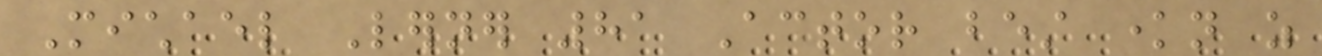Michael Lerner 81 Actor best known as
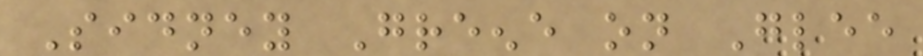Sidney Greene on Glee
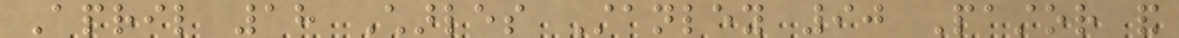April 18 Charles Stanley 90 Pastor and
